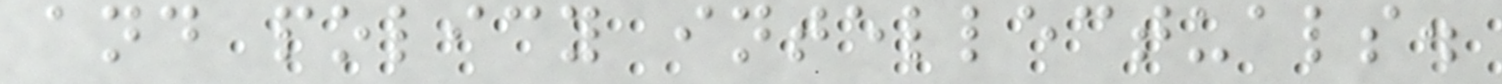and policy intellectuals.
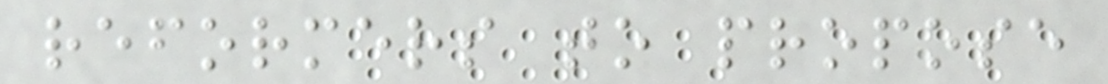reformers to propose
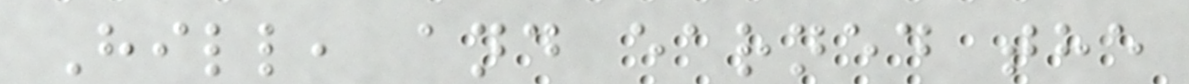Hill, and earned the
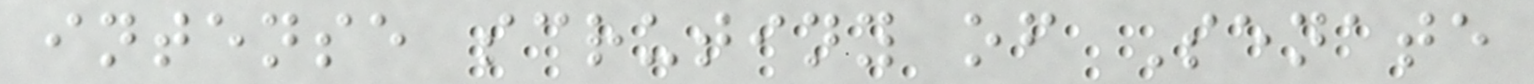intense scrutiny of Senate
